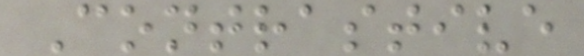Contrastive
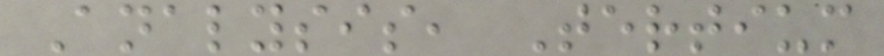Analysis, Tertium
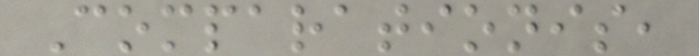Comparationis,
